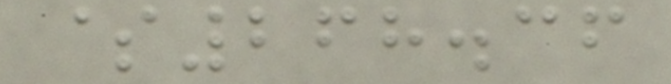$268.36
